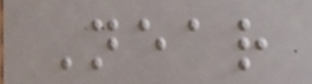Near
